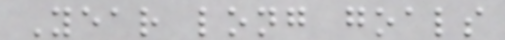Year long goals
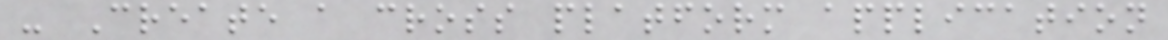- Create a cross platform application
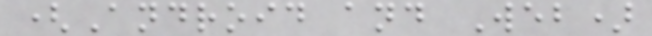(Android and Web)
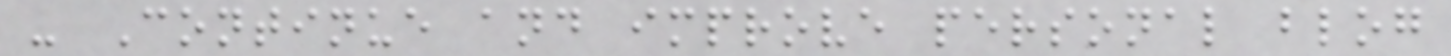- Continue and improve personal blog
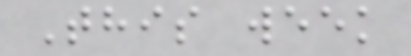This week
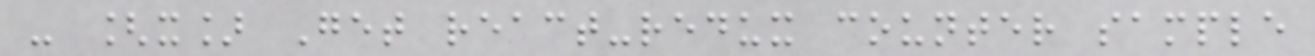- [x] Get react-redux counter sample
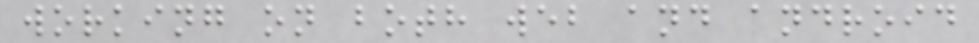working on both web and android
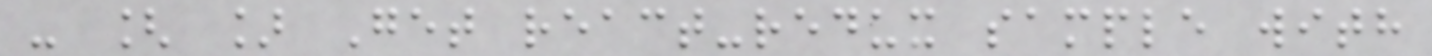- [ ] Get react-redux sample with
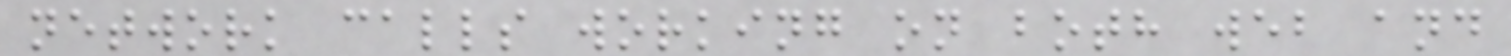network calls working on both web and
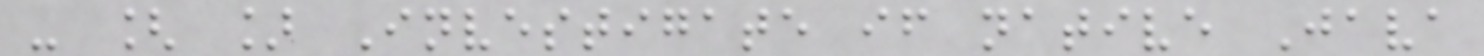- [ ] Investigate if native Java
